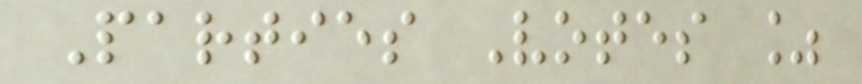Parties Votes %
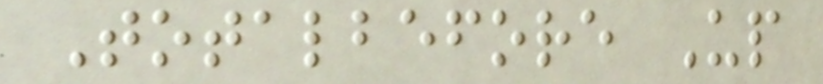Totalbefore Up
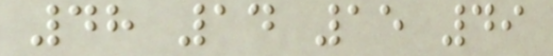48 14 15 49
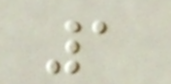1
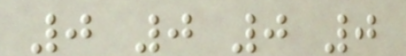0 0 0 0
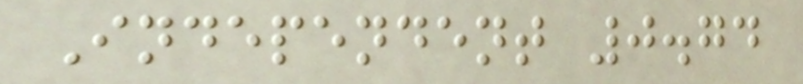Independent 0.74
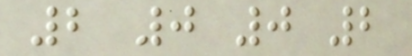2 0 0 2
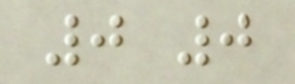0 0
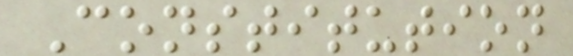Constitution
